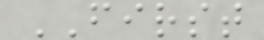FIRST
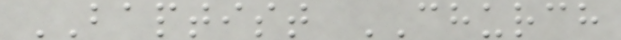BAPTIST CHURCH
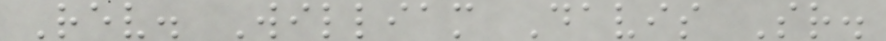Rev. William Davis Sr.
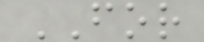FOR
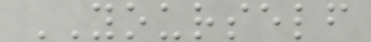YOURSELF
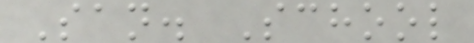San. School
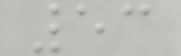53
